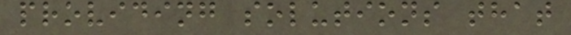providing solutions that
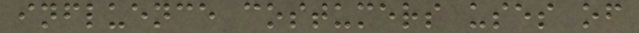influence costumers uses of
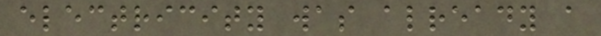electricity was already a
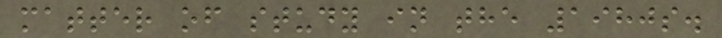matter of study in the 1980s.
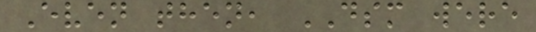Even then, DSM were
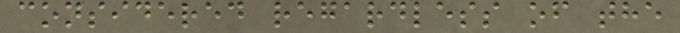considered regardless of the
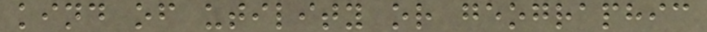kind of utility or geographic
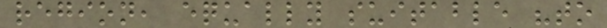region, equally suitable "to
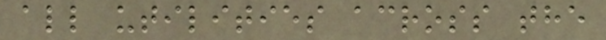all utilities across the
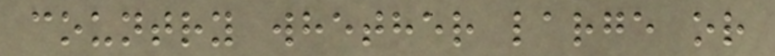country whether large or
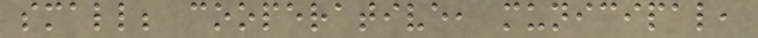small; cooperative, municipal,
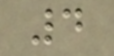4
